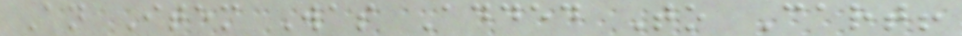An Item Was Added To Cart!
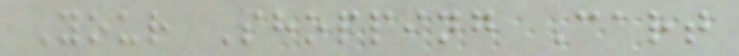Your Shopping Cart
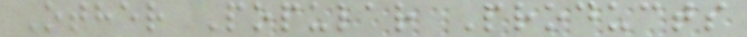Other Popular Products
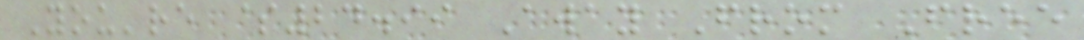You're $24.99 Away From Free
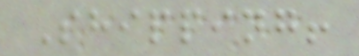Shipping!
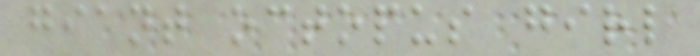giant octopus girl
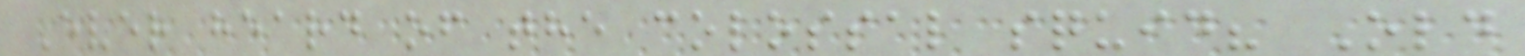Ever heard of the colossal squid? Old
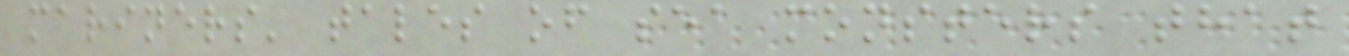mariners' tales of sea monsters that
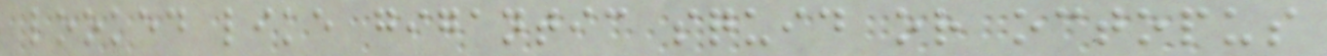looked like gigantic squid or octopus
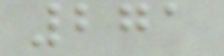271
